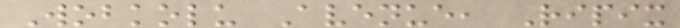Wobkolu Avenue, Ripix
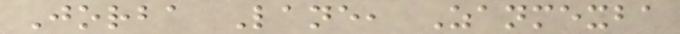Jorba Lane, Zanmexba
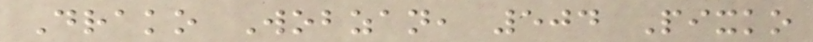Drako Wobzan, 504 Pixko
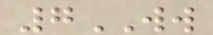7WW
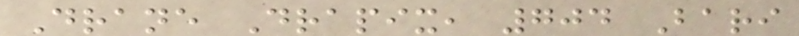Drane Drapix, 704 Bari
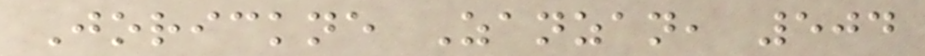Jorickne Zanzan, 504
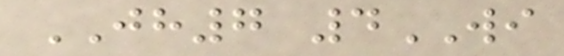JH7 4WI
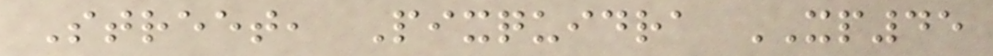Street, Pixquidra XP45
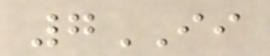7II
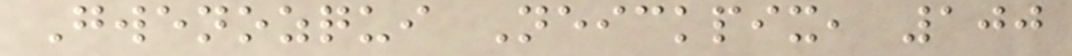Gwenozqui Neickpix, 100
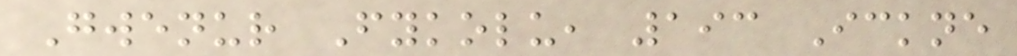Gwenur Fykolu, 193 Ickne
